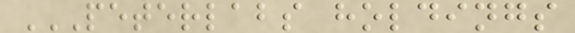PETERLABS HOLDINGS
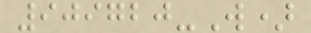909720-W)
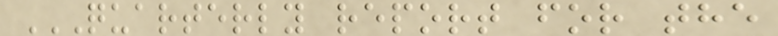QUARTERLY REPORT FOR THE
